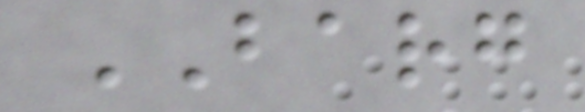BARG
